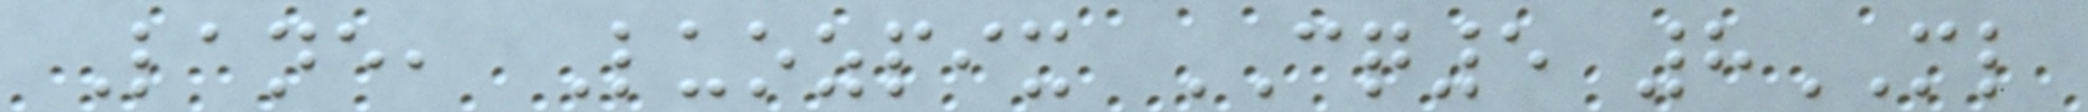Lane, Luozpix CQ5 8ML
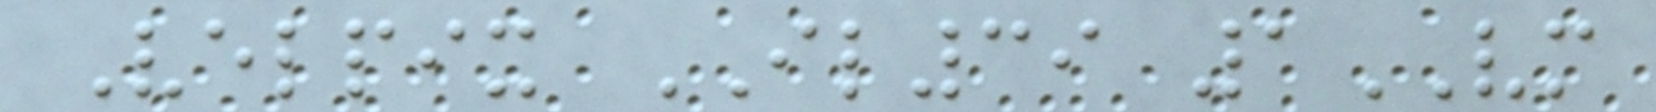Velpix IL39 1VM
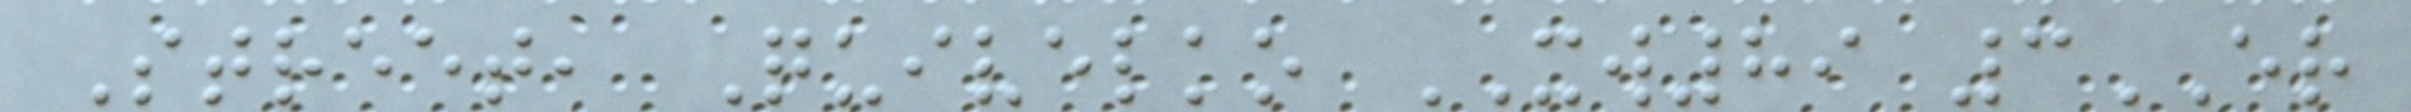Street, Quivelko XW89 3ER
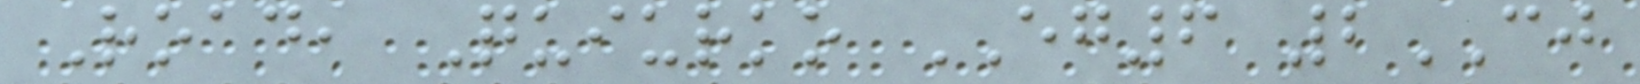Road, Quiurko EG6 2CJ
